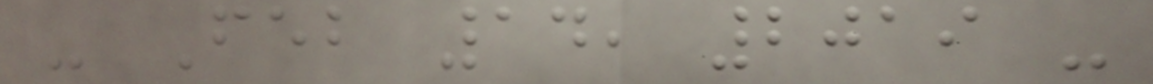- Feb 14, 2019 -
